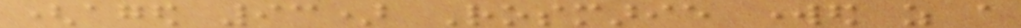(aged 93) Rosmarie worked as a
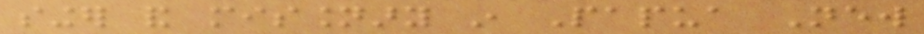singer and missionary in Papua New
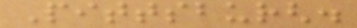Pittsburgh.
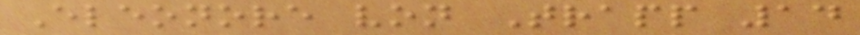Eleonore von Trapp 14
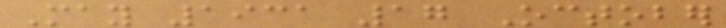May 1931 17 October
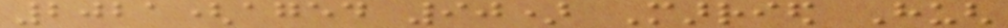2021(aged 90) Married Hugh
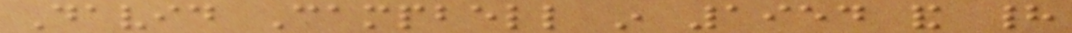David Campbell in 1954 and had
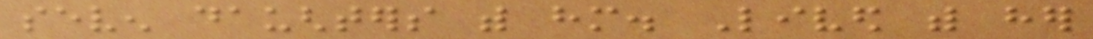seven daughters with him. Lived with her
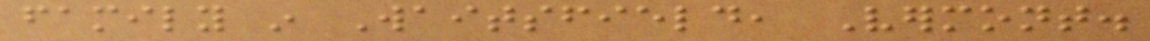family in Waitsfield, Vermont.
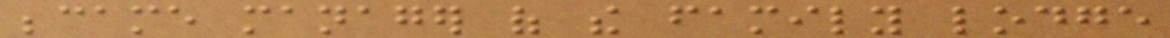became manager of the family lodge
